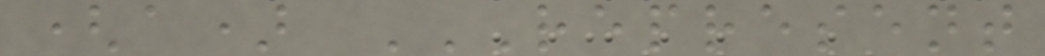(a) REPRESENT
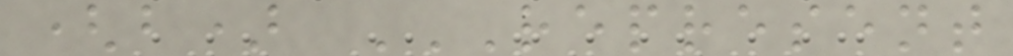(b) REPRESENT
